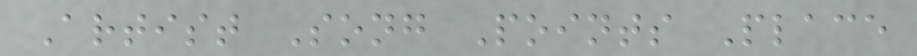Artist Song Points Place
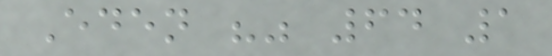Eden "" 64 1
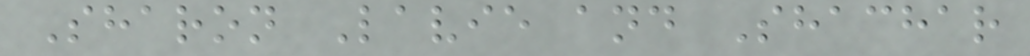Sharon Lavie and Shachar
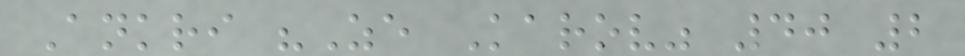Ankri "Ze Karov" 40 2
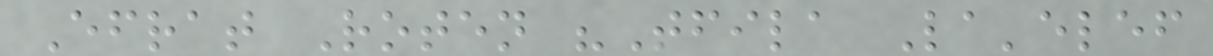Efrat Roten "Tfila La'elef
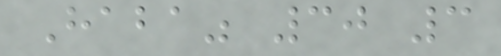Haba" 30 3
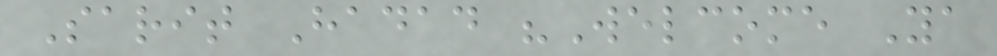Sarit Hadad "Welcome Ya
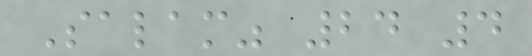Salam" 24 4
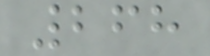268
